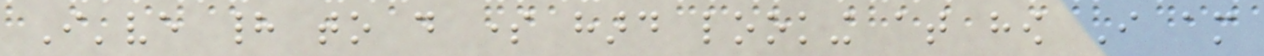I've had to do some hard looking at how I am
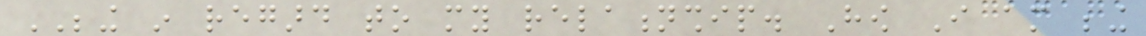BEING in regard to my relationship. How I am being
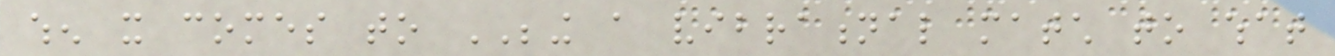when it comes to BEING a vibrational match to what
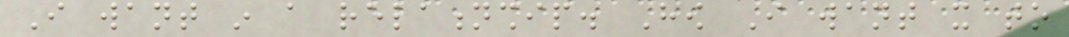I want in a relationship. How I want it to
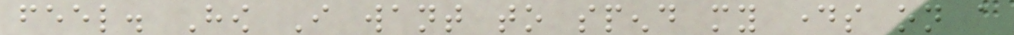feel. How I want to spend my days on a
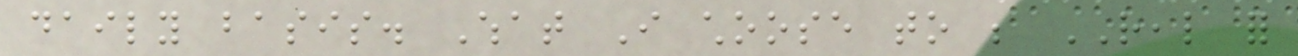daily basis. What I choose to be REAL for
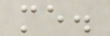me.
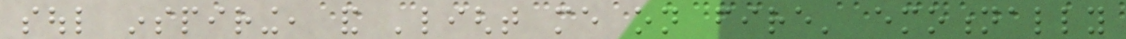soul inspiring, and 'light me on fire' emotionally
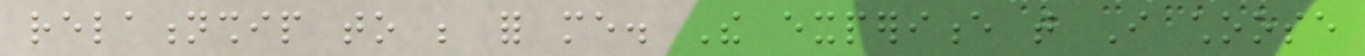relationship to be for me. The experience that I choose
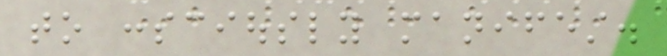to consciously manifest.
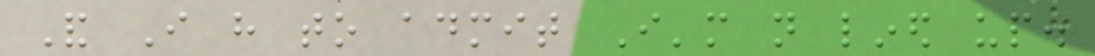And I have to admit I'm not lined up.
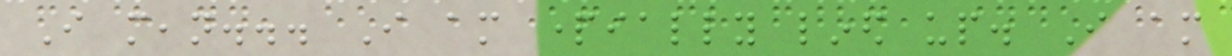I mean... I am partially lined up. I am
